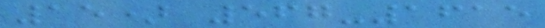15) 567-1615
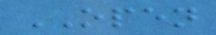OPEN
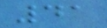41
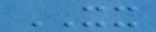XX
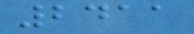2411
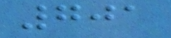701
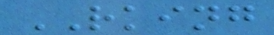RKING
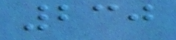230
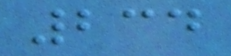234
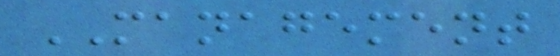MANAGEMENT
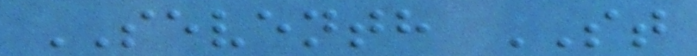SEVENTH ST
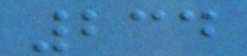234
